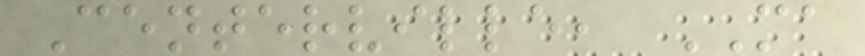Centerville, MA
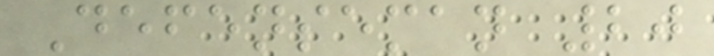Defenseman 20
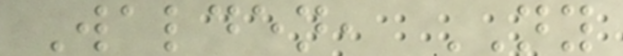Walden, NY
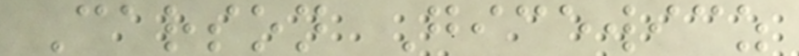Carson Gicewicz
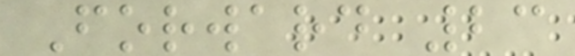Forward 23
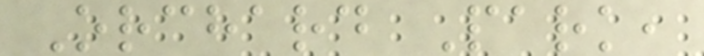Orchard Park,
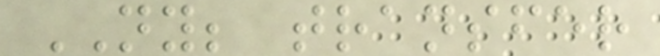NY; transfer
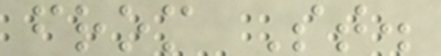from St.
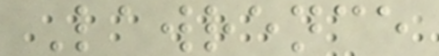Lawrence
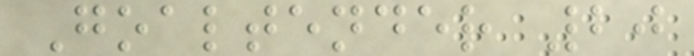Goaltender 20
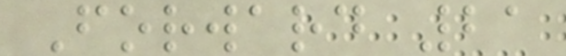Forward 21
